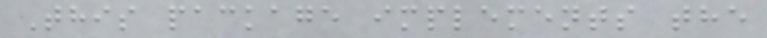This package implements the
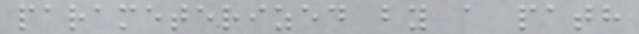parameterized by a path
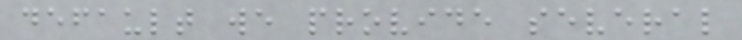default we provide several
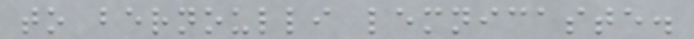to bernoulli lemnicaste.
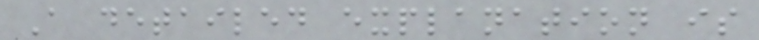A detailed explanation is
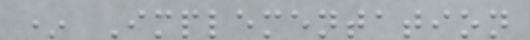* Implementation
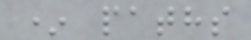* paths
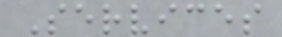Services
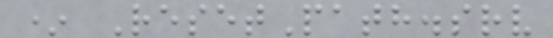* ResetPath.srv
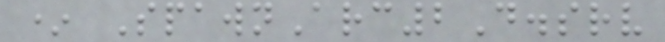* SpawnArc2D.srv
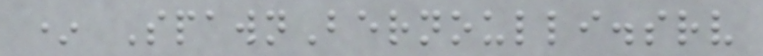* SpawnBernoulli.srv
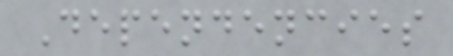Dependencies
